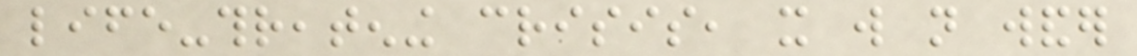life-threatening crisis, it will not wander
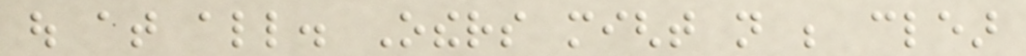out at all. Others might not be clear
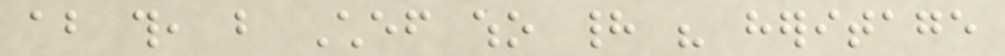about this, but Chef who had his heritage
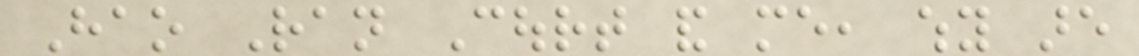Hao Ran Court and me, why are
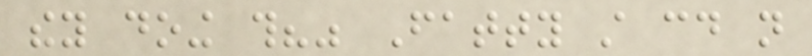they doing this?" Fatty still could not
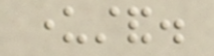understand.
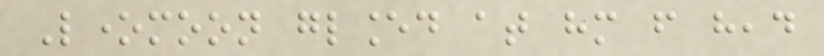Lonemoon glanced at him from head
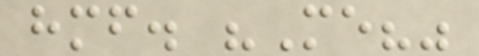himself. "Me?"
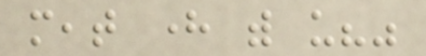meat here with us?"
